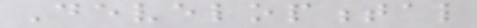Developmental
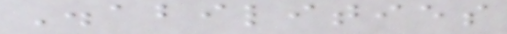Disabilities
